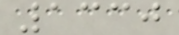1330
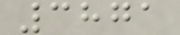3871
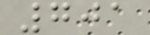701
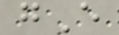gE
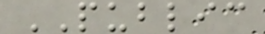PUBLIC
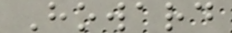Howard
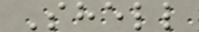Shell
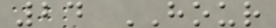24 HOUR
